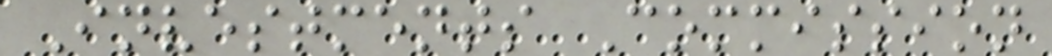Investments Commission
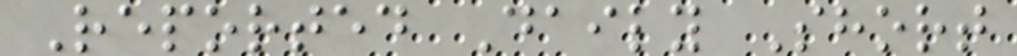Reported Daily Short
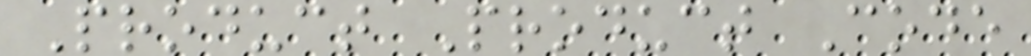Product Product Code
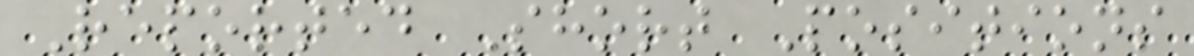Reported Short Positions
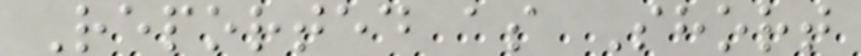Reported as Short
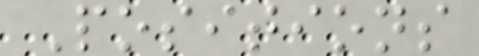Positions
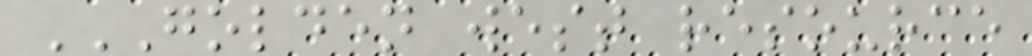GOLDEN WEST RESOURCE
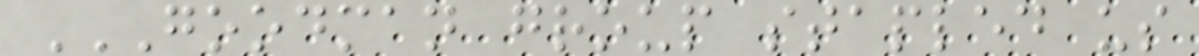GOODMAN GROUP STAPLED US
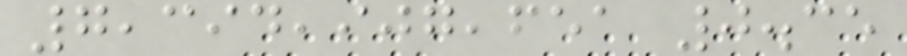7,394,907,651 0.35
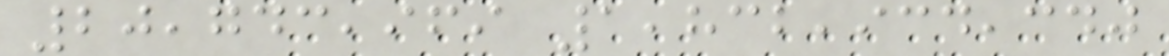20,743,969 1,832,934,340
